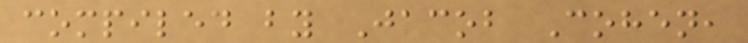compiled by Jacob Cohen,
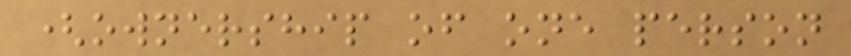(ownership of one person
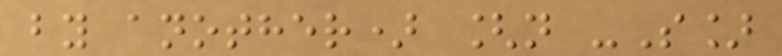by another) [n -S]
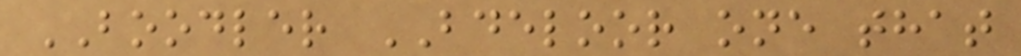BOODLER BDELOOR one that
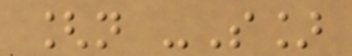[n -S]
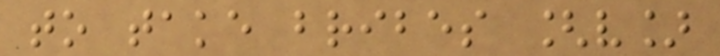to take bribes [v]
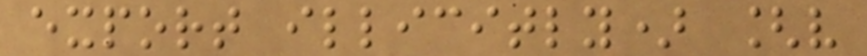export illicitly) [v
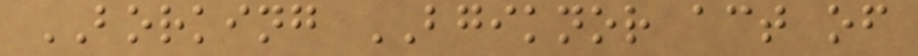BORKING BGIKNOR act of
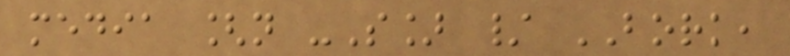media [n -S] / BORK,
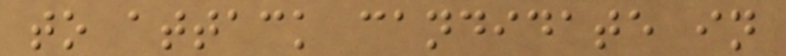to attack candidate in
